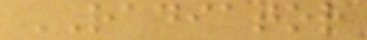RADIATOR
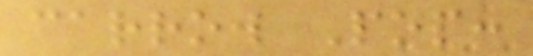carrow Pop:
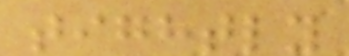tightly
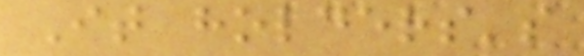It holders's
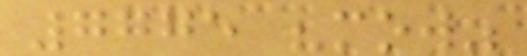7775 "mow"
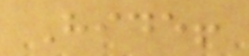Hide!
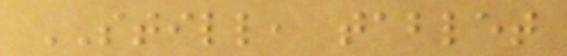STILL, tablet
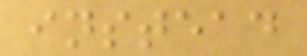instead
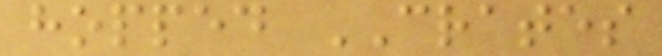hopped CRATES
